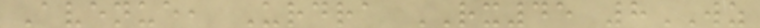Avenue, Urdra RX45 8WZ
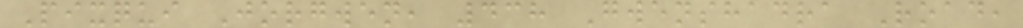Pixqui Jorgwen, 438 Gwenshadra Road,
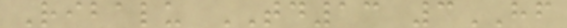Ribalu TD13 3HF
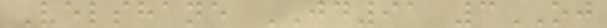Velshane JD91 3OJ
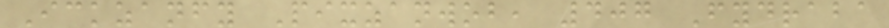Ickzanfy Pixzanwob, 407 Fydraba
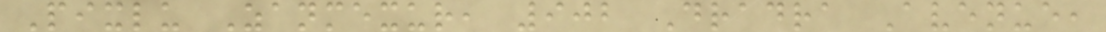Pixlu Zanmexur, 902 Dradra Avenue,
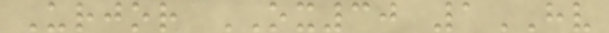Urjor OX30 1HV
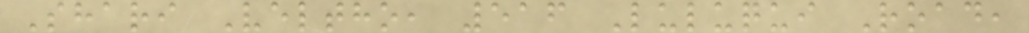Shari Veltho, 516 Luluqui Road,
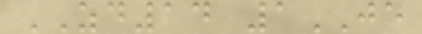ZD14 1JE
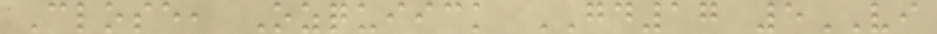Close, Ozquiick GD17 5VI
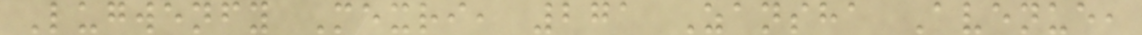Lugwenfy Mexri, 271 Zansha Avenue,
